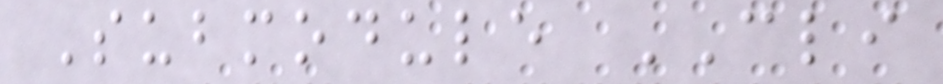Submodule CLI
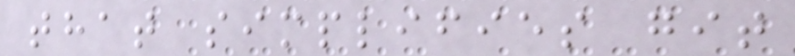that simplifies git
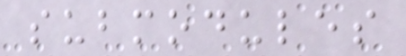submodules
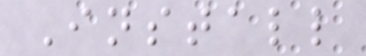Install
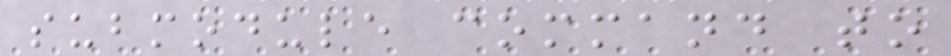submodule command to
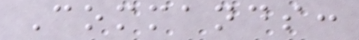Commands:
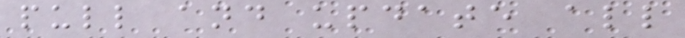pull and update all
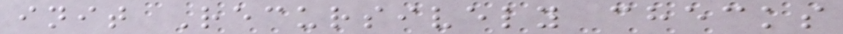init Recursively checks
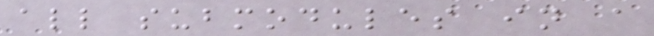all submodules in a
